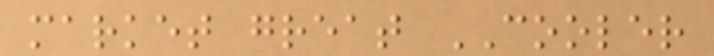market great COOLER
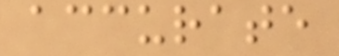accurate
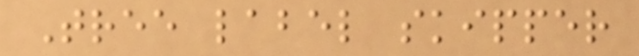Tree label skipper
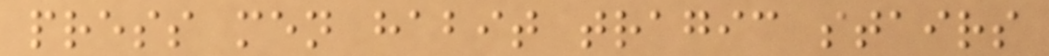press men habit tragic stairs
